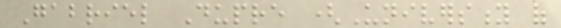Gabriel Dupre (University of
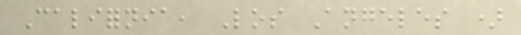California, Los Angeles )
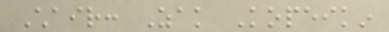Chair: Zak Kopeikin
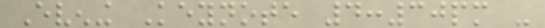Evening Keynote 4:30pm -
